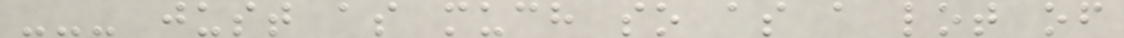--- just as much so as a lot of
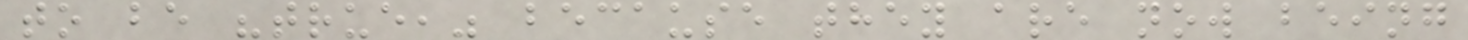to be "true," because they are now being
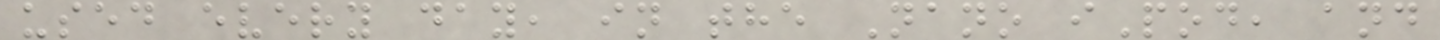used every day, in the Nano iPod, and
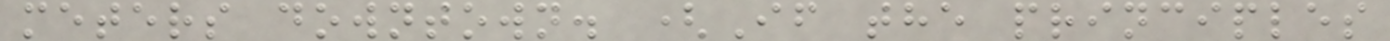meters downtown. (If the principles
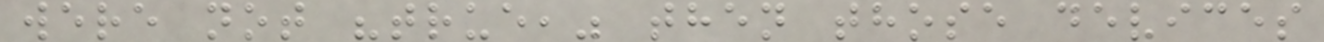were not "true," then those devices
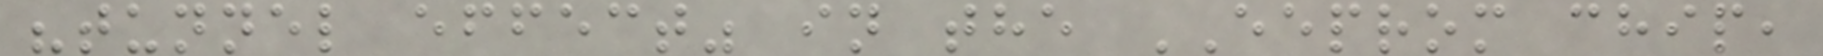"tunnel effect" in the EEPROM chip,
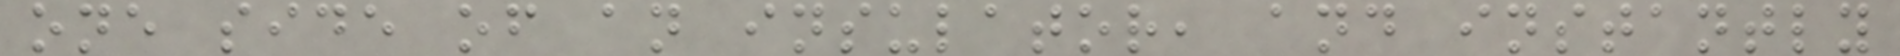one side of an insulator, and instantly
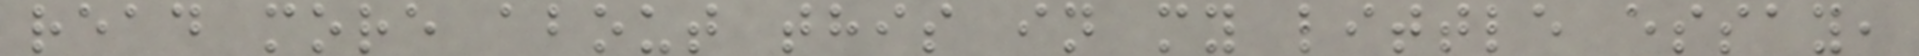read more about this in my little essay,
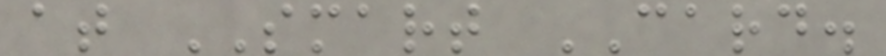at SMART CARD.
